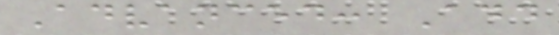Advanced: Add
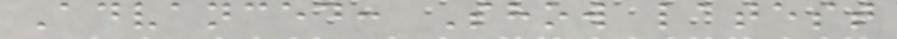Advanced: Show latest
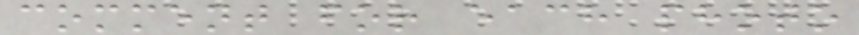comment for each photo
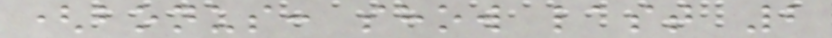(bonus: show last 2
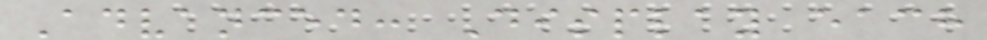Advanced: Display each
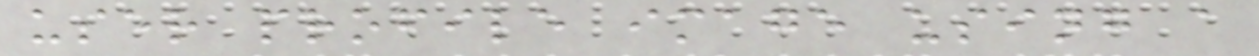user profile image using a
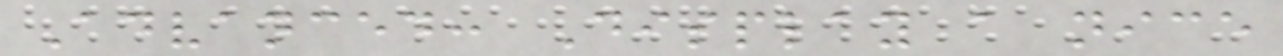Advanced: Display a nice
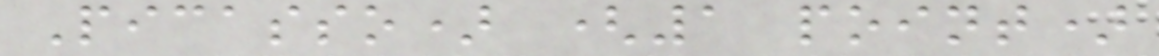Picasso) (1 point)
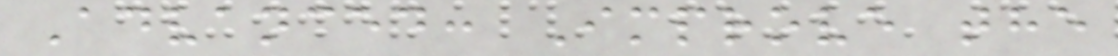Advanced: Improve the
